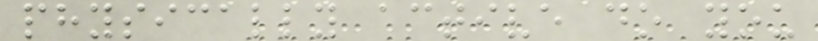physically active do you
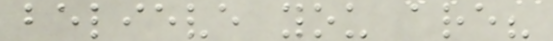believe you are?
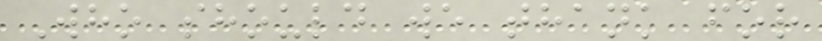Who should we thank for
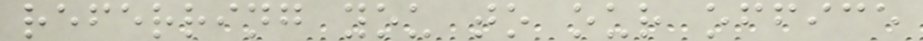referring you to our office
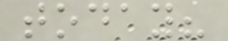today?
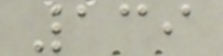139
